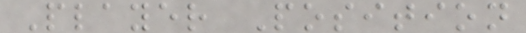Player Position
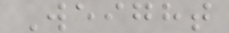Weight
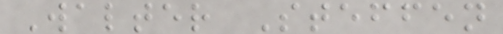Walter Steffen
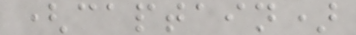(captain)
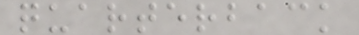quarterback
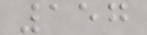157
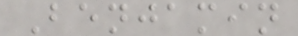Benjamin
